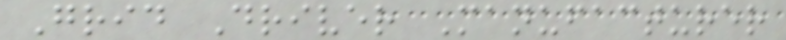Grid Driver Manufacturer
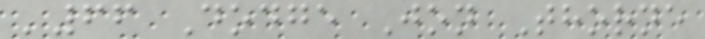'66 Dodge Jon Thorne
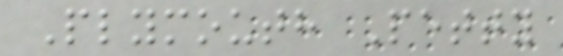Plymouth Petty
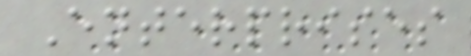Enterprises
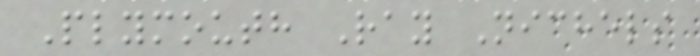Plymouth Ray Nichels
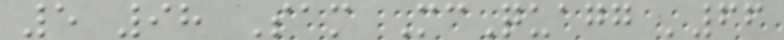5 98 Sam McQuagg '66
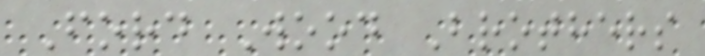Ford Wood Brothers
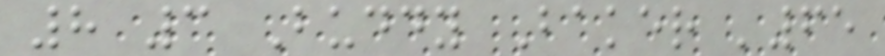8 3 Buddy Baker '65
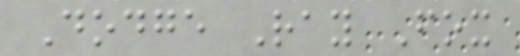Dodge Ray Fox
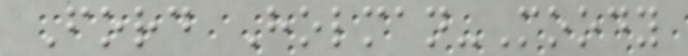Ford Holman-Moody
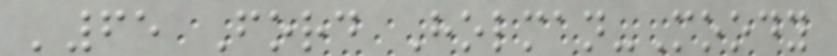'65 Ford Holman-Moody
